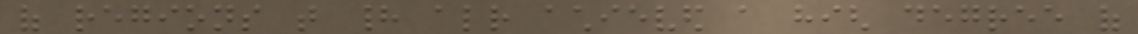of regions that had already achieved a high degree of
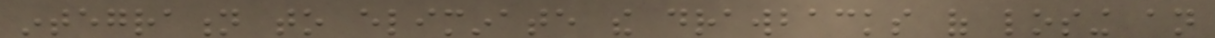integration to eliminate the drawbacks of losing an
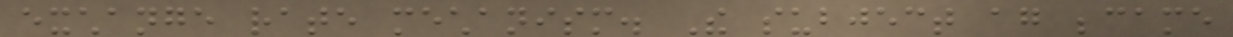exchange rate mechanism. The subject again became
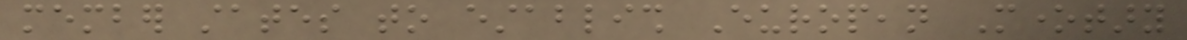member states to establish European Monetary
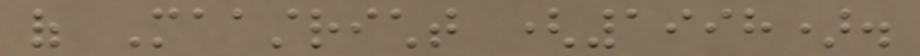of Maastricht (1998).
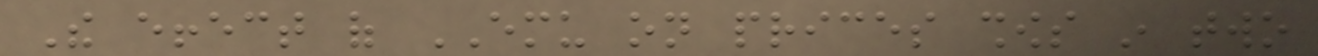The effect of EMU on prices shows in two
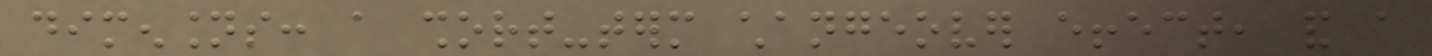dimensions: a short-term changeover effect, and a
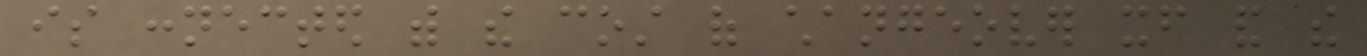is connected with the cost of changeover itself and the
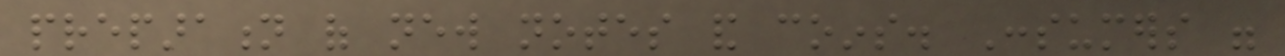preparation of new notes and coins. Consumers were
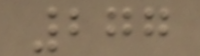277
